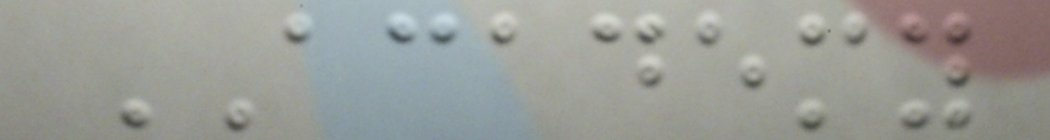ACADEMY
